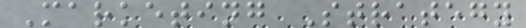Marketing Strategy
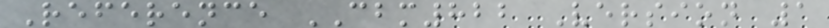Reference CBM822 Version 1
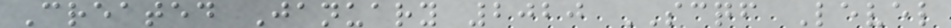Created January 2020 SCQF Level
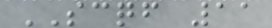SCQF 11
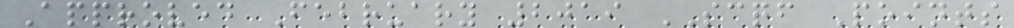Approved February 2019 SCQF Points
